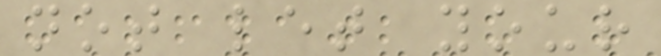not let your
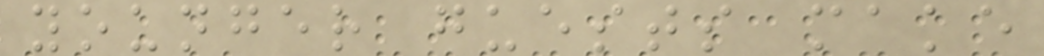younger guests make
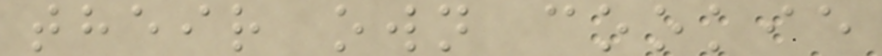their own cookie
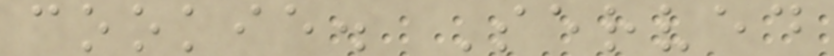cookie. Served
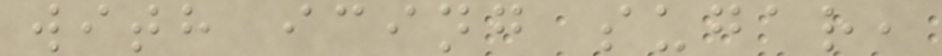with icing sugar,
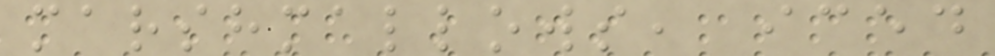marshmallows, iced
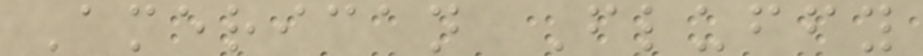American Fluffy
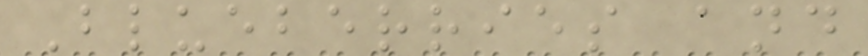Blueberries and
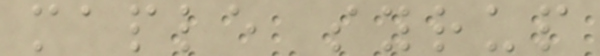maple syrup
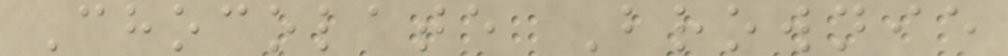Chocolate Brownie
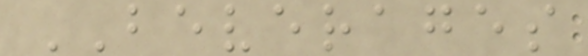BEVERAGES
